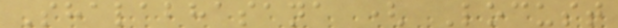Shalabhasana ( Locust
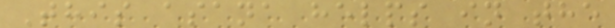This asana helps in the
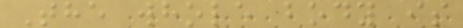The whole body is
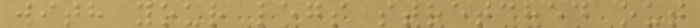with your legs stretched out
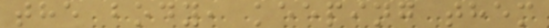the body, keeping them
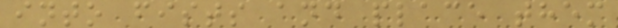into fists and place them
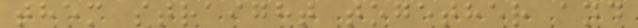them straight together and
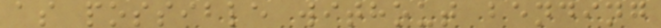as possible without bending
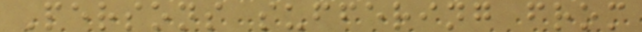Persons suffering from
